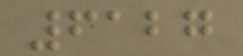6127
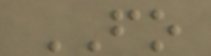FO
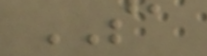SA
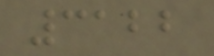3122
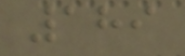189
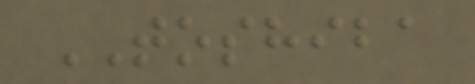TOSHIBA
